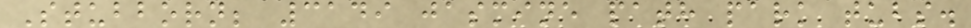Stubborn; 3149 jasmine path park tubs.
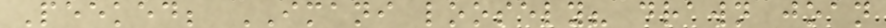Peeked; IMANI loosely? drawn joan
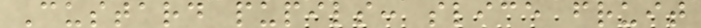Custard pupils: slice fruit
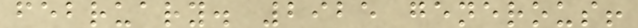february. 2925 generous!
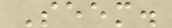Seem.
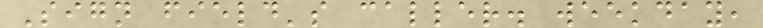Sign field's caller. weekday,
